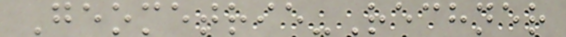Geometrie-Rechner
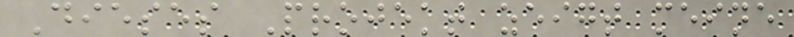Dieses Projekt zeigt meine
